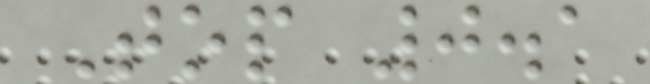Top 0.1
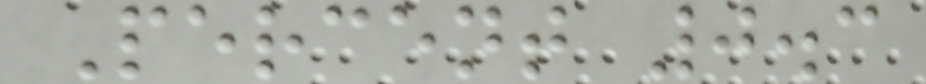Percent 0.3
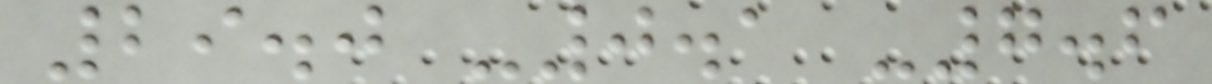29.0 -0.1 -7.6
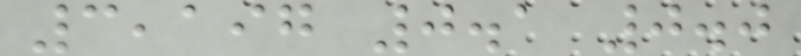3,197 0.1 0.0
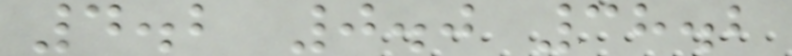4.2 0.0 38.2
